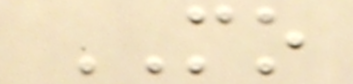MO
